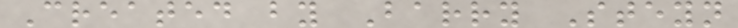Created by Barry Steyn
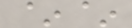~~
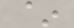~
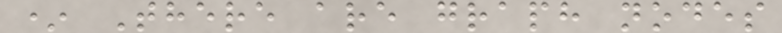* There are graph nodes
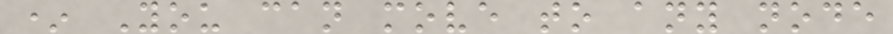* You can move to any node
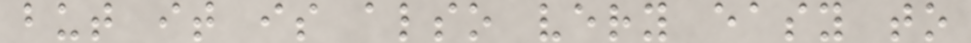but it is also very easy to
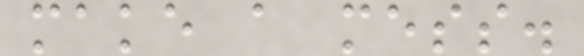make a mess.
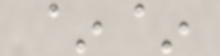~~
